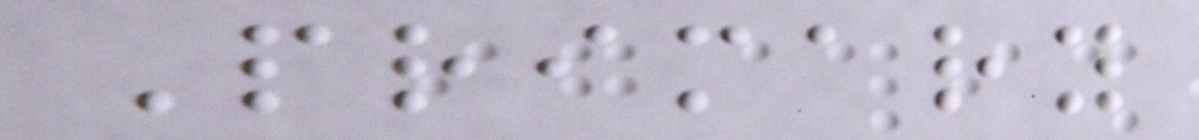Primary
